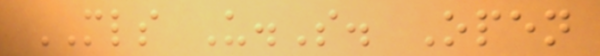MLS U.S. Open
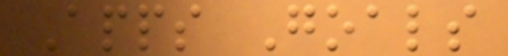Apps Goals
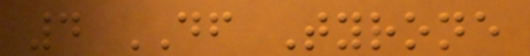4 DF Tyrone
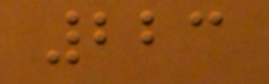223
